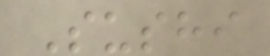Sushi
